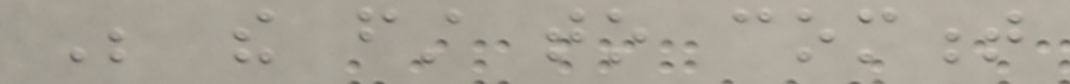Be the first to comment
